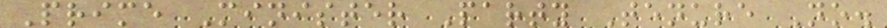Prime Minister Party Tenure No.
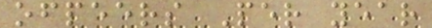ofpeers Per year
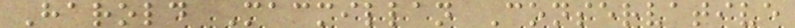Harold Macmillan Conservative
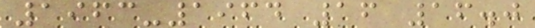1963-1964 16 16.0
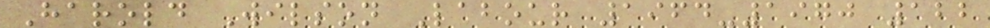Harold Wilson Labour 1964-1970 122
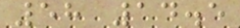58 14.5
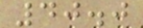40.0
